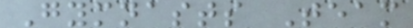Gymnasts Team
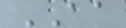AA
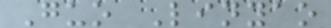Guo Linyao
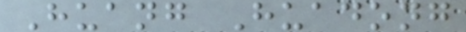Huang Huadong
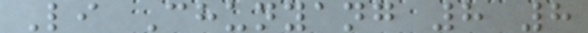Li Chunyang 8 8
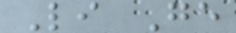Li Ge
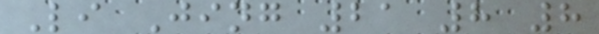Li Jing 21 8 8
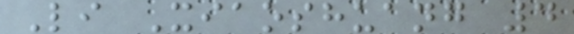Li Xiaoshuang 4
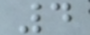4
